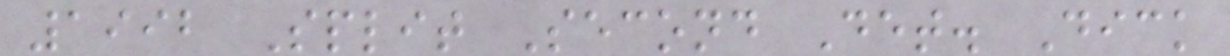1992 Split Second Det. Dick
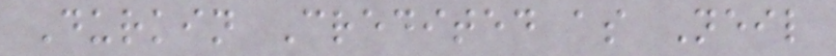Durkin Credited as Neil
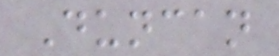Duncan
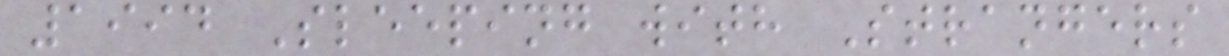1994 Sleeping with Strangers
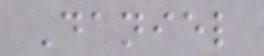Daniel
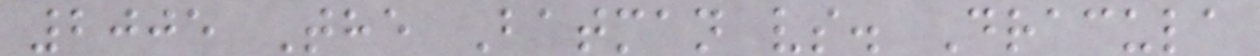2005 The Batman vs. Dracula
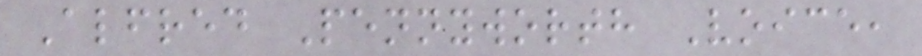Alfred Pennyworth Voice,
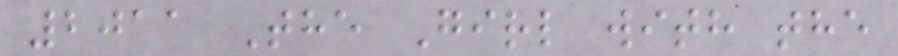2011 The Girl with the
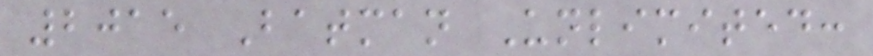2015 Batman Unlimited:
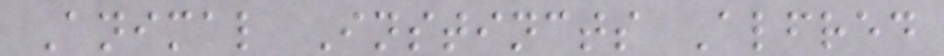Animal Instincts Alfred
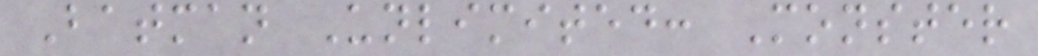Batman Unlimited: Monster
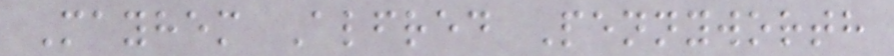Mayhem Alfred Pennyworth
